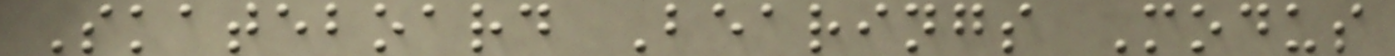Skateboard Bearings Modus
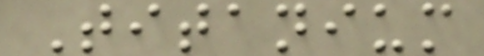Titanium
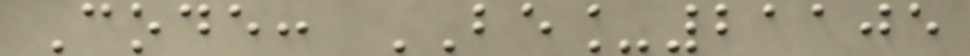Code: BE_21105
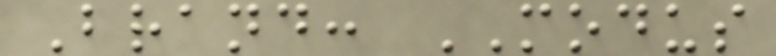Brand: MODUS
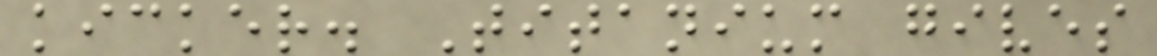kicker. Titanium gives
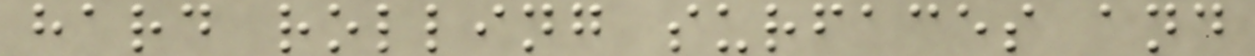hard rolling surfaces and
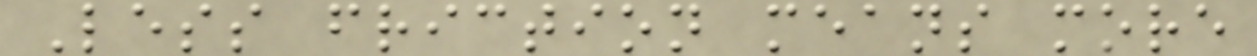Less friction means more
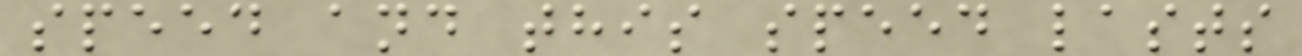speed and this speed lasts
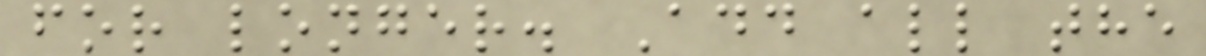for longer. Add all the
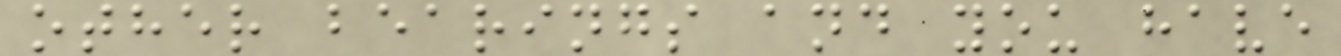other bearings and you have
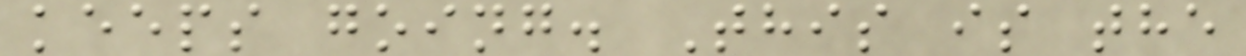keeps going. This is the
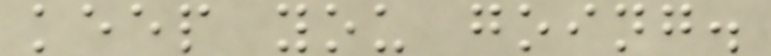keep you going.
